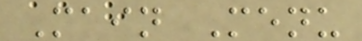Main Menu
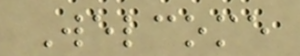Welcome
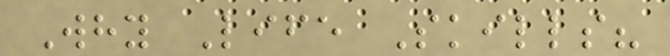Why Life Skills?
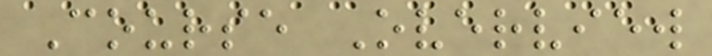Course Overview
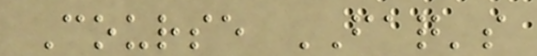Course FAQ's
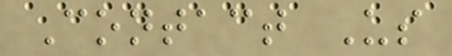Contact Us
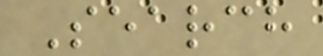Search
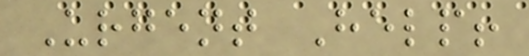Urgent Help!
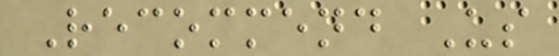Recommend Us
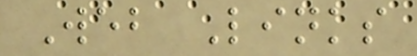Web Links
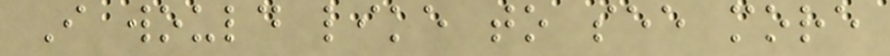I would like to see more
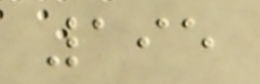195
